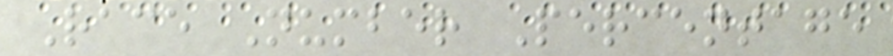Race Number Percentage
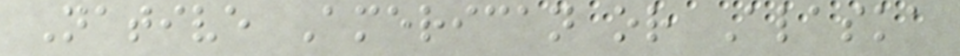Native American or Alaska
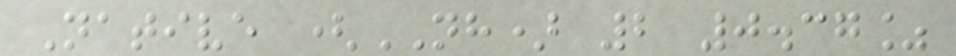Native (NH) 2 0.37%
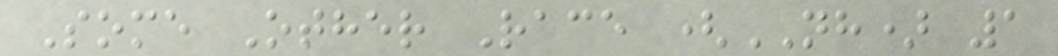Some Other Race (NH) 1
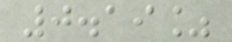0.19%
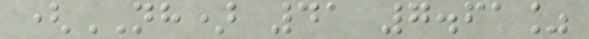(NH) 41 7.61%
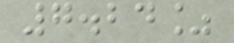7.24%
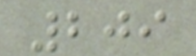209
